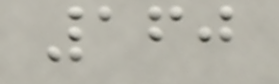160
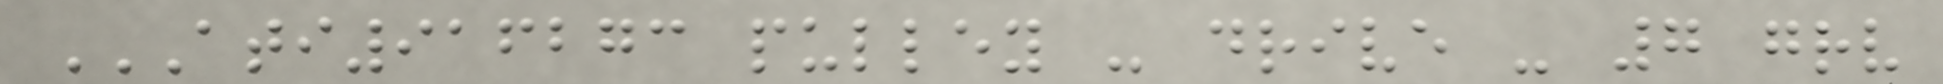ATI916273 PULLEY - DRIVE - 7 GRV
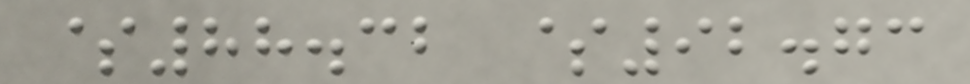$88.32 $92.73
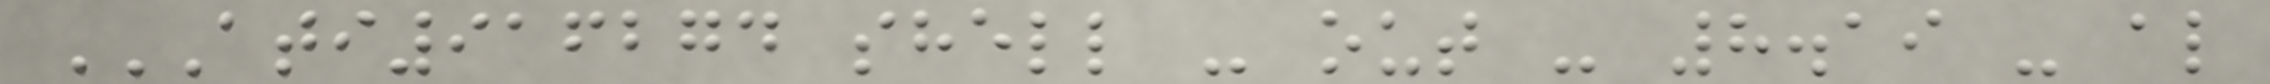ATI916274 SHELL - OUT - 8.19 - AL
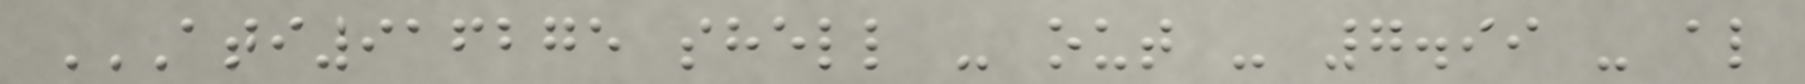ATI916275 SHELL - OUT - 7.99 - AL
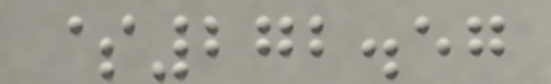$272.57
